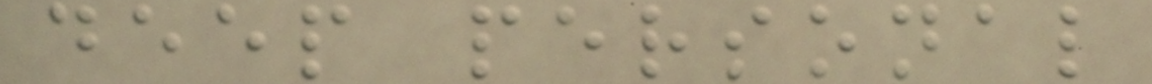deep personal
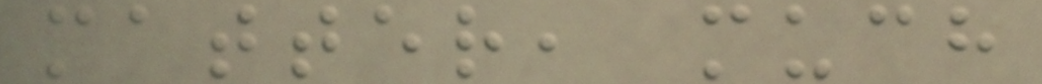matter, much
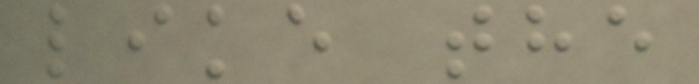like the
